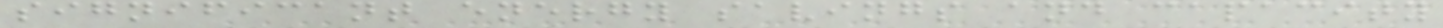significant energy savings and capacity
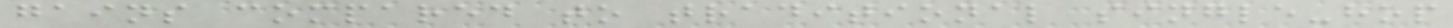gains compared to traditional single-hop
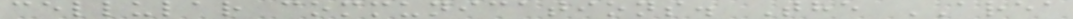cellular communications. The AREA
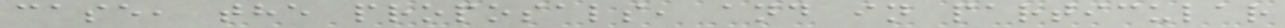case, the proposals, and in particular
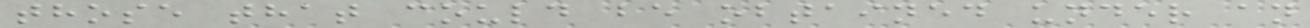those that could be obtained under an
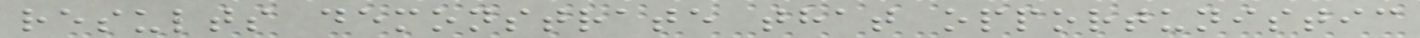results demonstrate that opportunistic
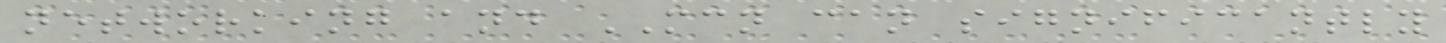networking and MCN can significantly
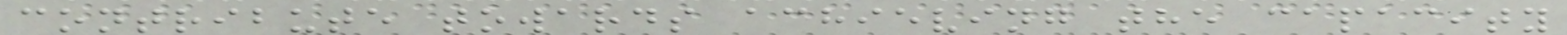contribute towards achieving the capacity
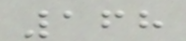168
